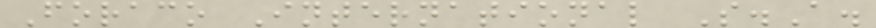Foraco International S.A.
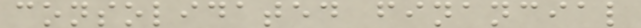consolidated financial
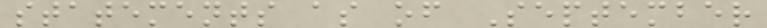statements as of September
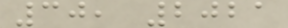30, 2021
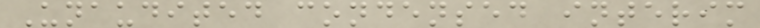Unaudited condensed interim
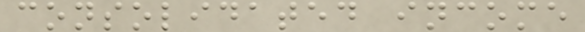consolidated income
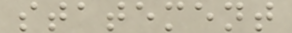statement
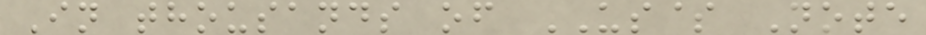In thousands of US$ Note
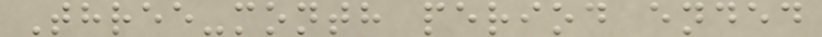Three-month period ended
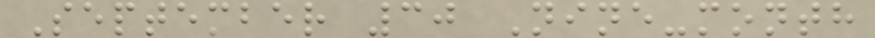September 30 Nine-month
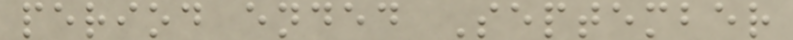period ended September
